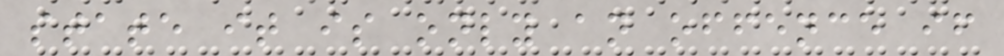state it is only an offence if
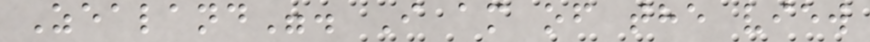Zealand". I am of the view
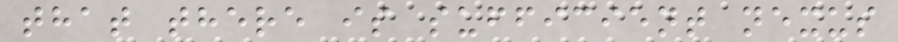that there is sufficient nexus
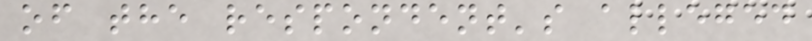of the respondent's alleged
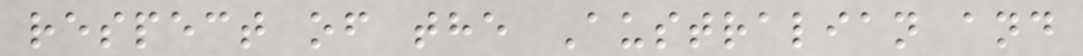respect of the Australian and
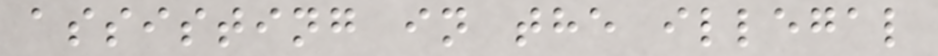assisting in the illegal
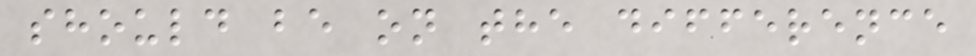should be on the difference
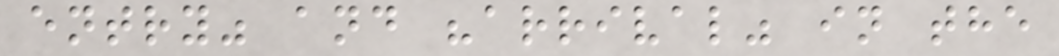entry" and "arrival" in the
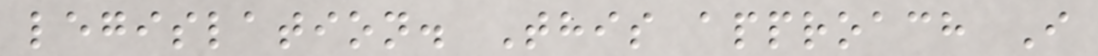legislation. This approach I
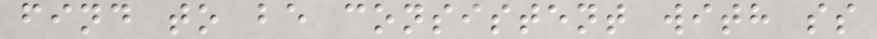find to be consistent with ss
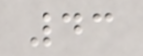43
